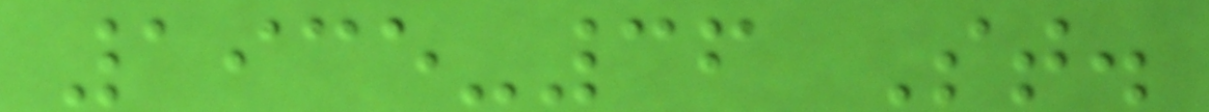1935-36 St.
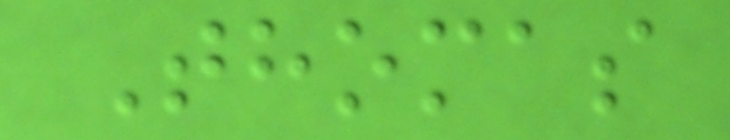Thomas
